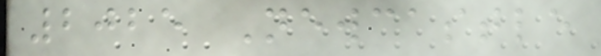2025 Newcastle
